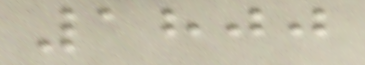1800
